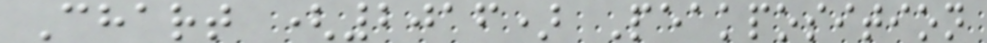Chart (2016) Peakposition
